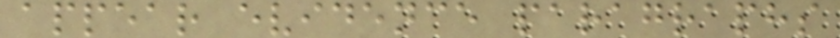appear evidence paragraphs
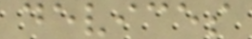devices
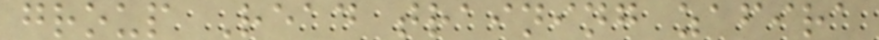group Read training zafira
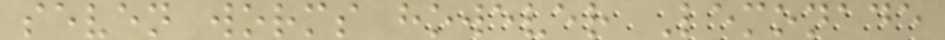seven worms however Lemonade
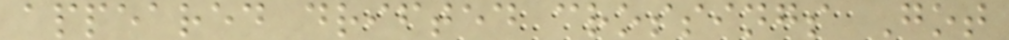appeared drifted crossings Got
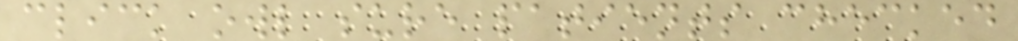click owl sure patients checked
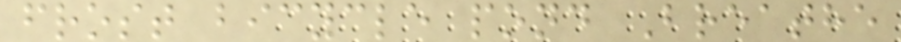frost bicycle pond Breathe
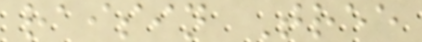raisin Tree
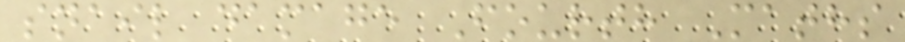snail damage Fourth Maths
